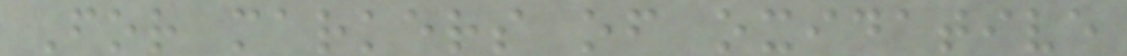For markers of oxidative
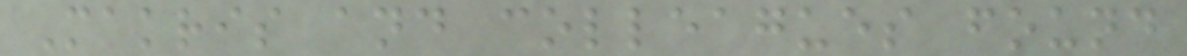Makris and colleagues found
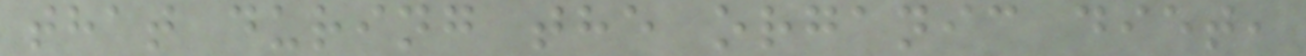that during the organic diet,
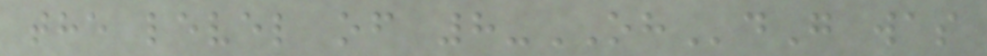the level of 8-OHdG was
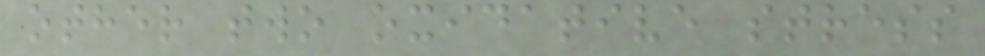other two oxidative stress
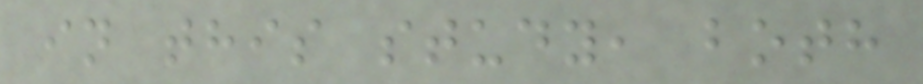in this study, both
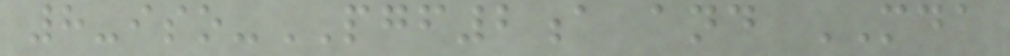8-iso-PGF2a and MDA
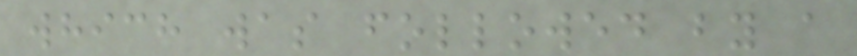which was followed by a
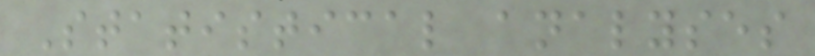Statistical analyses
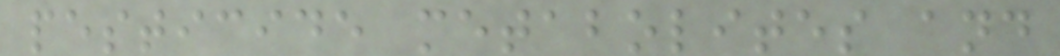pesticide metabolites and
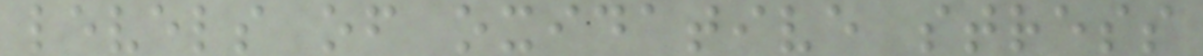levels of oxidative stress
